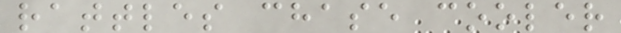rattles chase cooler
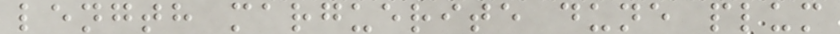length marguerite dune plum
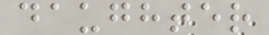daughter
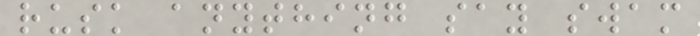rusk anything say swam
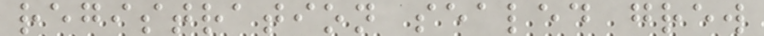registration sealed grew
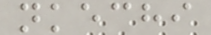nkechi
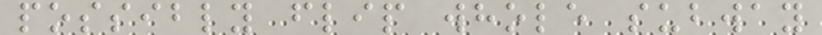possibly flip whole subway
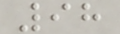98
